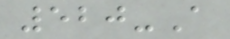520-A
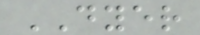DYER
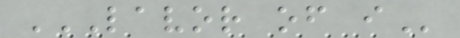LAVOR OF I
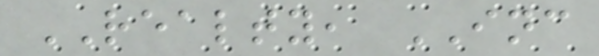REALTY, INC
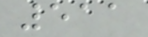511
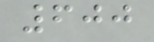600
